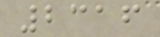2316
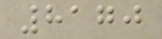8170
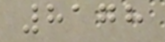8178
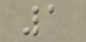1
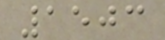1503
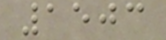1503
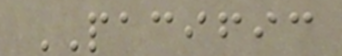PACIFIC
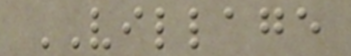VILLAGE
